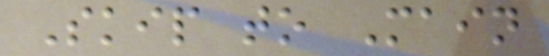Skip to Main
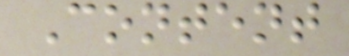Content
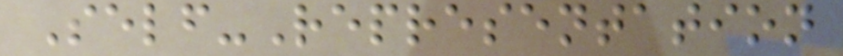Self-Representation
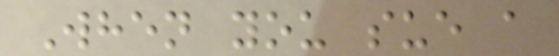When you sue a
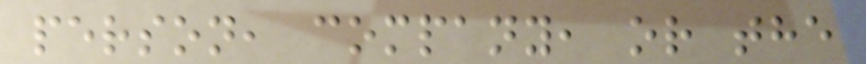person, company, or the
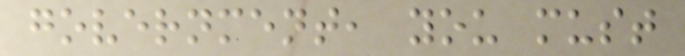government, you must
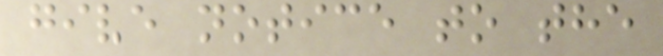give notice to the
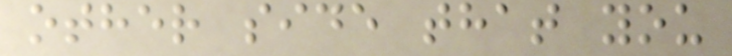other side that you
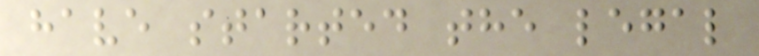have started the legal
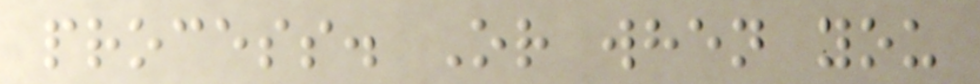process. Or when you
